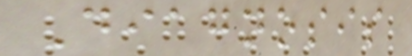Diagnosis
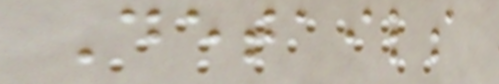Details
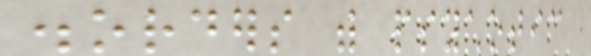disorders with psychotic
